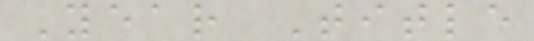Year Title
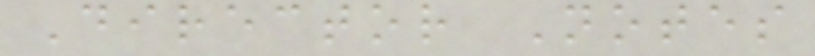Director Notes
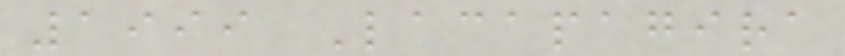1999 Lacapagira
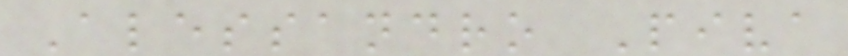Alessandro Piva
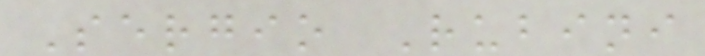Sergio Rubini
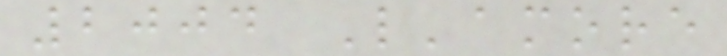2004 L'amore
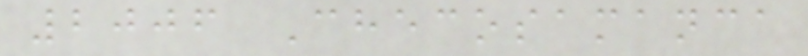2006 Checosamanca
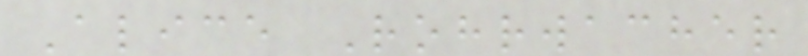Alice Rohrwacher
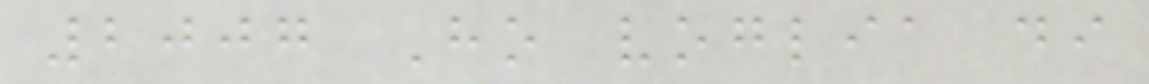2007 Ho voglia di
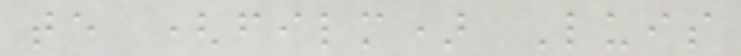te (film) Luis
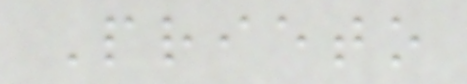Prieto
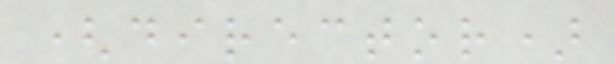(director)
